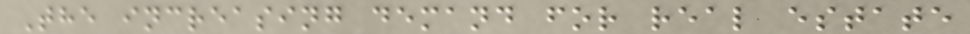The increasing demand for real estate
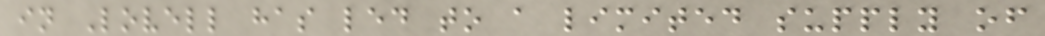in Lovell has led to a limited supply of
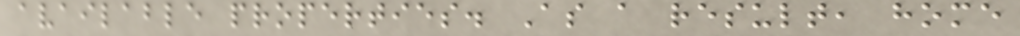available properties. As a result, home
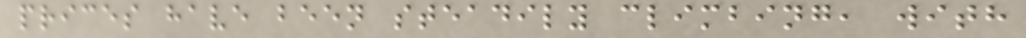prices have been steadily climbing, with
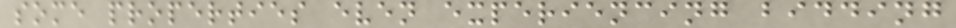some properties even experiencing bidding
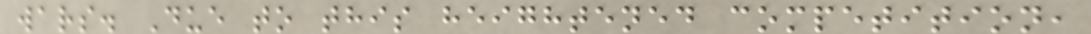wars. Due to this heightened competition,
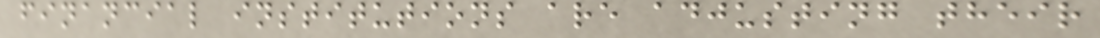financial institutions are adjusting their
